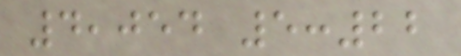4,054 5:22
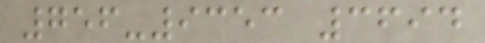756-9353 3694
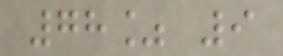78% 9
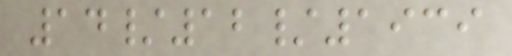14/12/1939
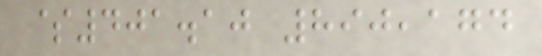$401.10 890,174
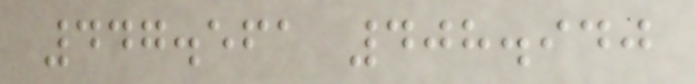447.561 408.940
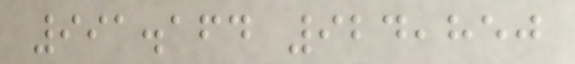991.164 924,850
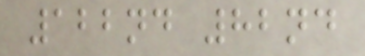122nd 82nd
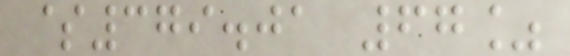$379.01 67%
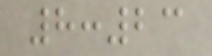8:23
